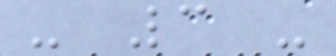- 3 -
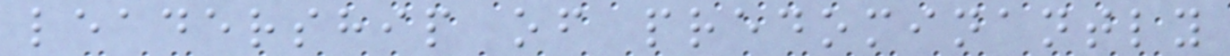leadership of predominantly
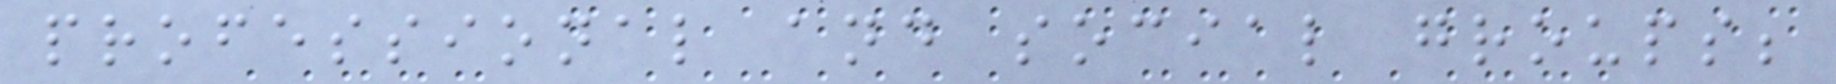professional and social groups;
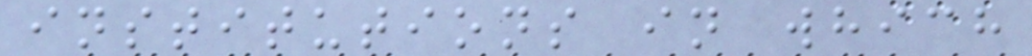institutions in which
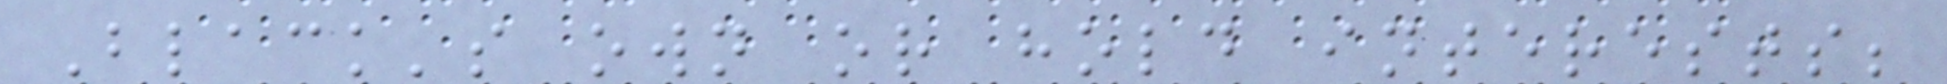Black's own or hold interests;
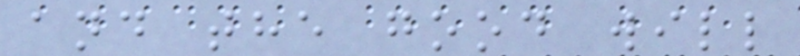and the good will
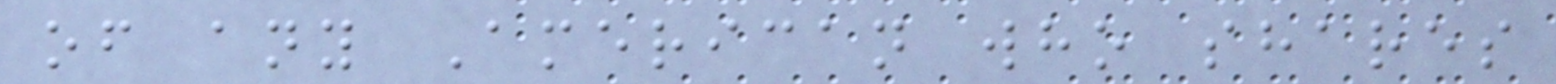of any American who shares
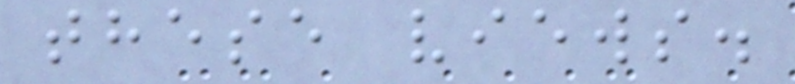these views.
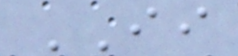II
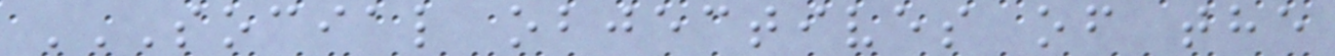SOCIAL OBJECTIVES OF THE
